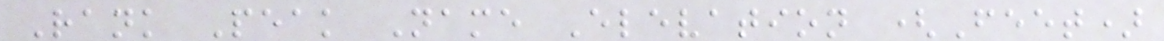Rank Peak Name Elevation (Feet)
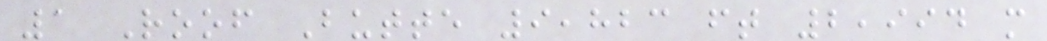1 Roof Butte 9,823 ft 2,994 m
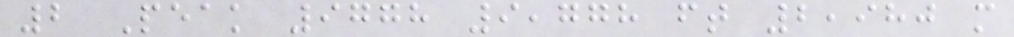2 Peak 9778 9,778 ft 2,980 m
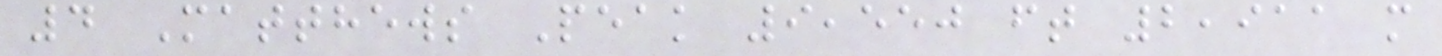4 Matthews Peak 9,550 ft 2,911 m
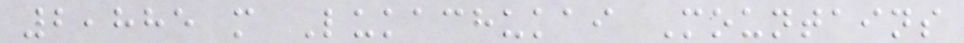2,885 m Lukachukai Mountains
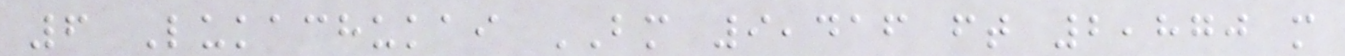6 Lukachukai BM 9,416 ft 2,870 m
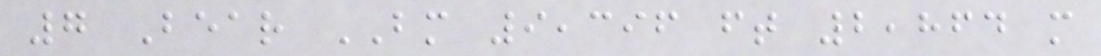7 Bear BM 9,396 ft 2,864 m
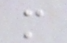m
